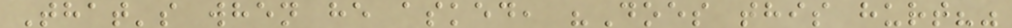That's when he asked, "Does this hurt?"
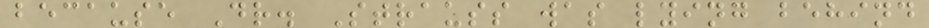because Dr. Strauss was lying behind
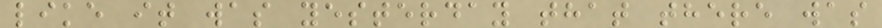like it was yesterday that there was
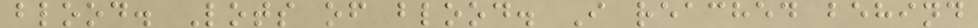blood. Lots of blood. I reached behind
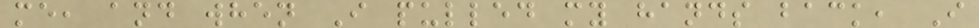me, and when I pulled my hands back, I
